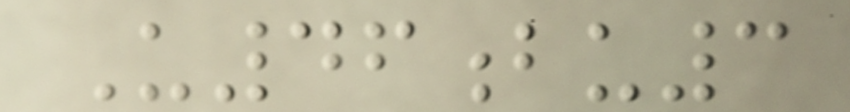U46bu3
